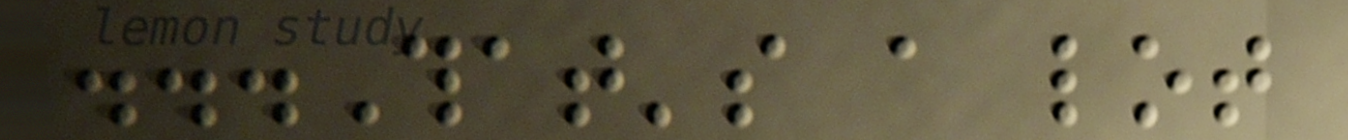...That's a lot
